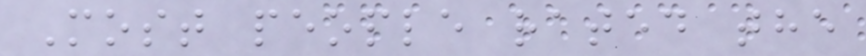Most people rated the
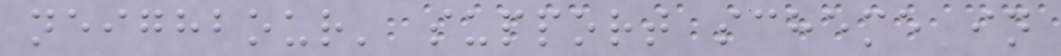neighbour' support scheme in
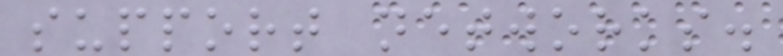support networks.
